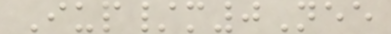Iup/m0Nee
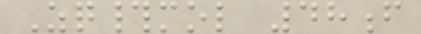Zq#mol 48f
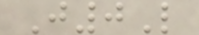J0L
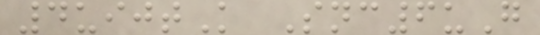4uijtK Snc6uG
